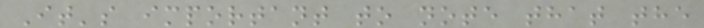It's important to note that the
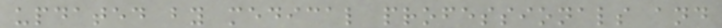updated by medical professionals and
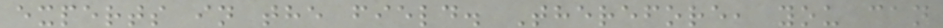experts in the field. Therefore, you can
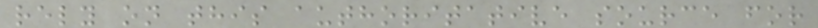rely on this authoritative source for
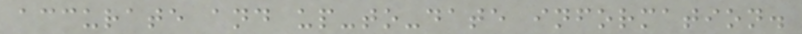accurate and up-to-date information.
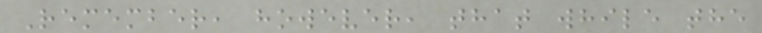Remember, however, that while the
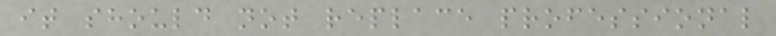it should not replace professional
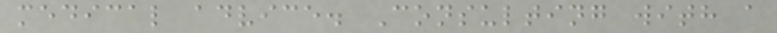medical advice. Consulting with a
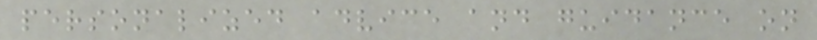personalized advice and guidance on
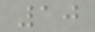10
